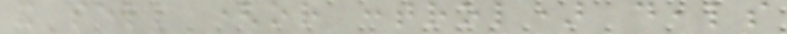and sell (or control) deals
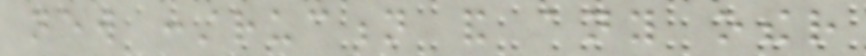new construction and any other
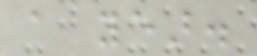a year.
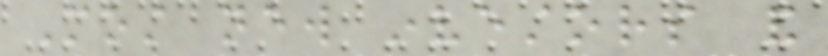Most new investors and
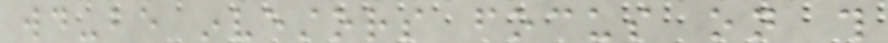would-be investors focus on this
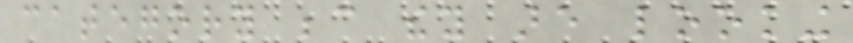category because they are looking
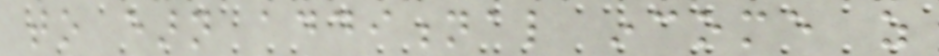to earn additional income as
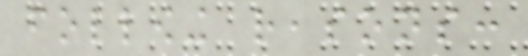following reasons:
